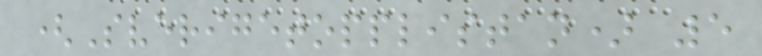(Sverigetopplistan) 5
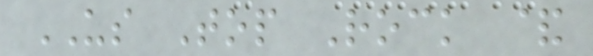US Top Rock &
